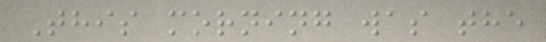This morning was the
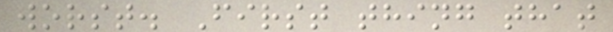worst. First thing that
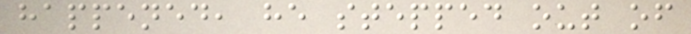happened, he stepped out of
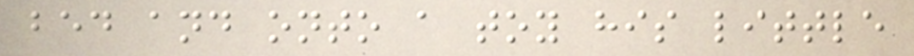bed and onto a toy his little
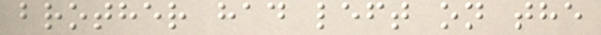brother had left on the
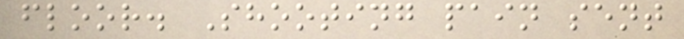floor. Shooting pain sent
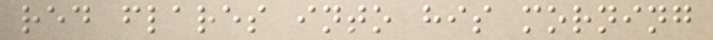red flares into his morning
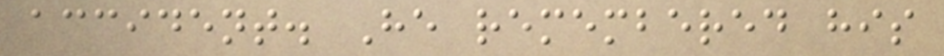accident. He remembered his
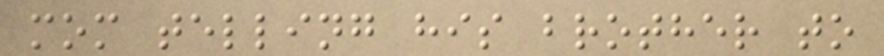mom telling his brother to
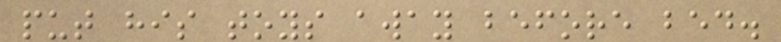put his toys away before bed.
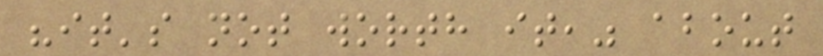"it's not worth it," about
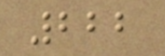222
